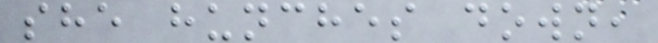she hunches down,
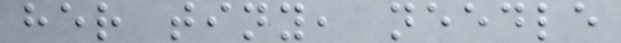her tiny, needle
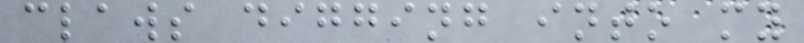claws digging into my
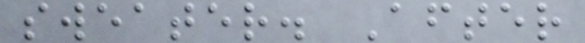sweater. After
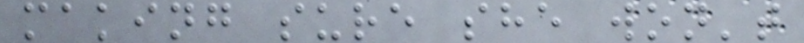making sure she won't
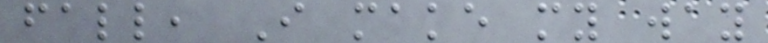fall, I make my way
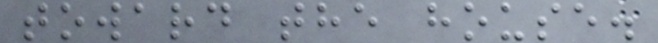toward the house.
